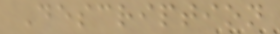Description
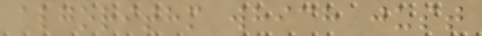algorithm which just
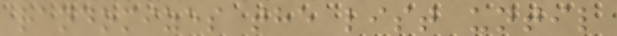randomizes the list until
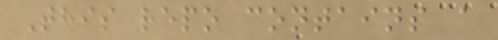This repo contains a
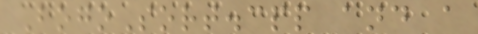BogoSort.cpp and a
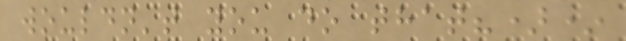wouldn't you do that?)*
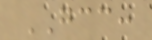GCC:
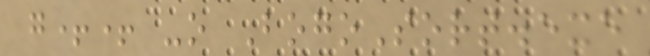g++ -o BogoSort.exe
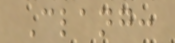Clang:
